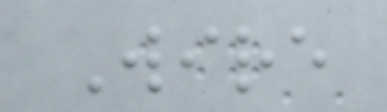Wire
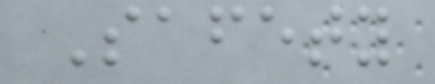Safety
